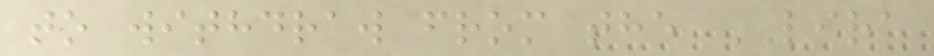to withdraw from the LIRA
